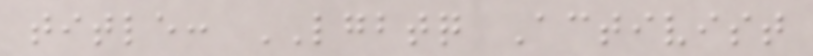title: LGBTQ Activist
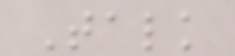Talk
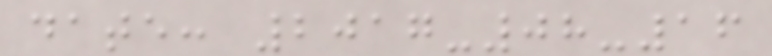date: 2017-08-16
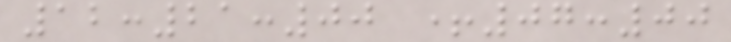12:21:00 +07:00
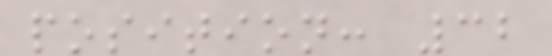position: 32
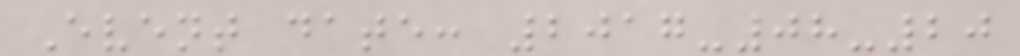Event date: 2017-08-20
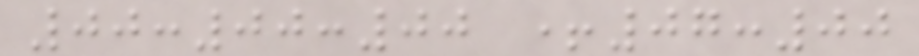00:00:00 +07:00
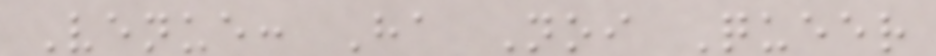Venue: Ha Noi Queer
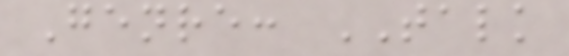Genre: TALK
